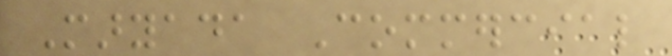Maryada Commercial
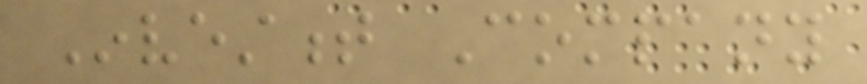Investment Company
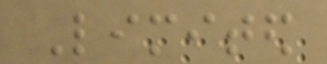Limited
